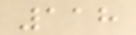118
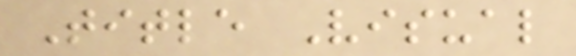Title Visual
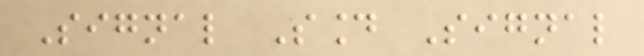Signal Sound Signal
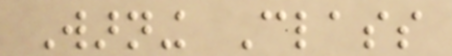Warning Class
